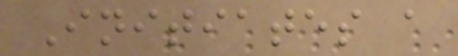Initiates a
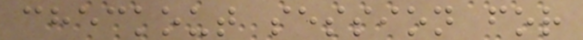checkout session for
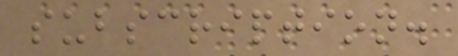subscription.
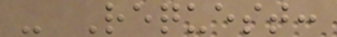- Request:
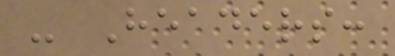- Headers:
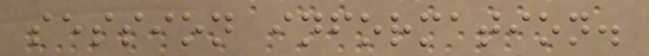session information.
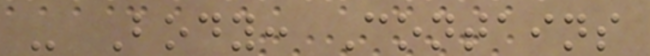- Body: Contains
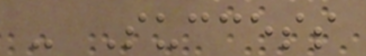- Success
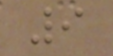9
